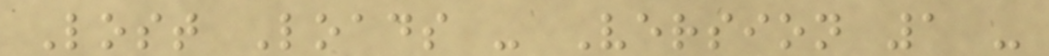Lost Loads - Version 1 -
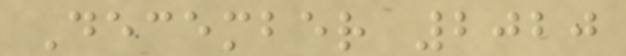December 2020
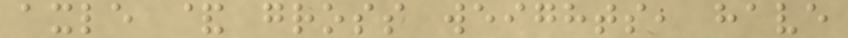axle & gross weights, have
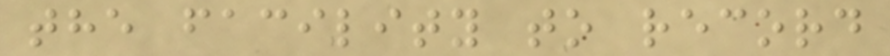the facility to record
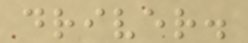driver.
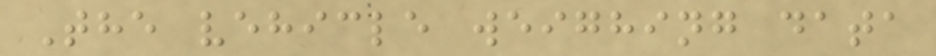The vehicle weighing data
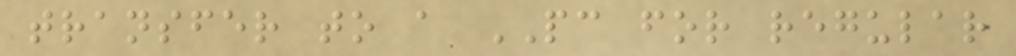transfer to a PC for regular
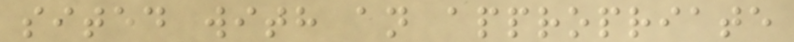sited with an appropriate
